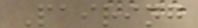Pairing
